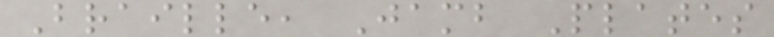Braille, Jamb Plates
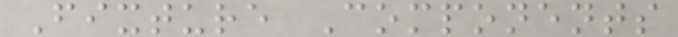Fixture Components
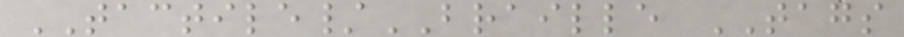TACTILE/BRAILLE TAGS
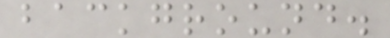background.
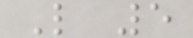L 5
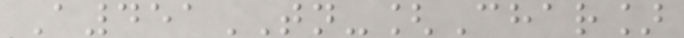A451TN-[Char]
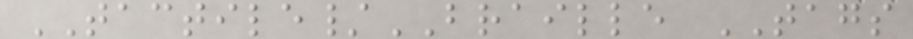TACTILE/BRAILLE TAGS
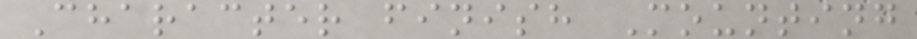Character finish Mounting
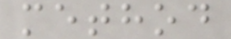method
